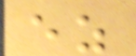ez
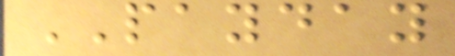PAYDAY
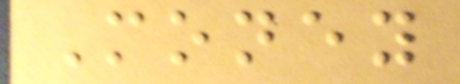Money
